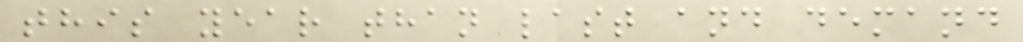this year than last and demand
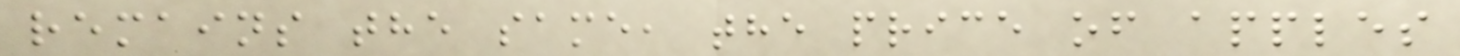remains the same, the price of apples
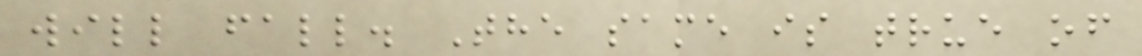will fall. The same is true of
